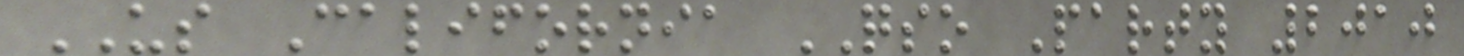US California QSO Party 2010
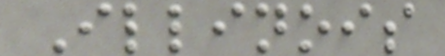Illinois
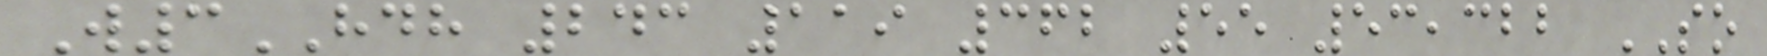W3HDH 243 119 362 55 53,322 SO
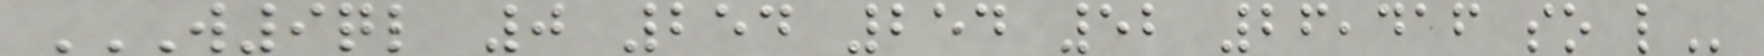W9QL 0 254 254 52 26,416 SO L
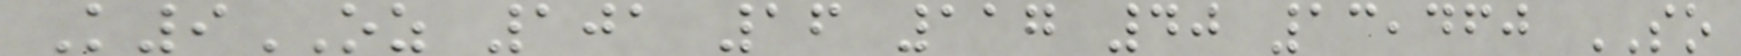K9OZ 101 16 117 40 13,460 SO
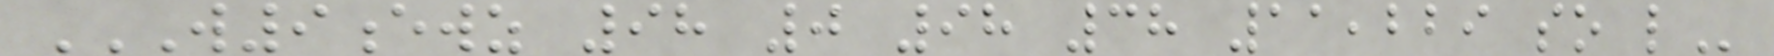W9EWZ 98 0 98 38 11,229 SO L
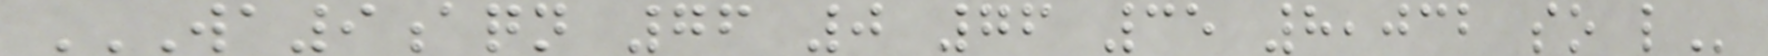WA9AQN 76 0 76 35 8,032 SO L
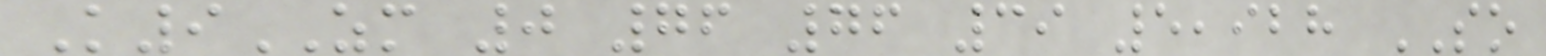K9ZM 0 76 76 39 5,928 SO
